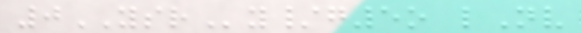0YSRy/g5o lNv
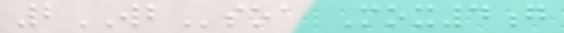2WBsoa Mox4g
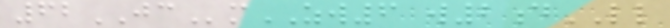62JCmZW6 w2dLL
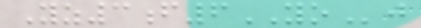Yz3f6YOj
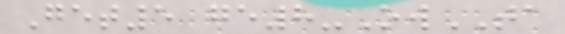Get5 ge8-OwTA
